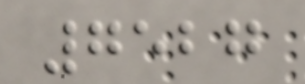7527
